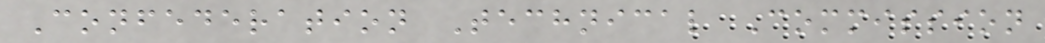Confederation Technical Commission
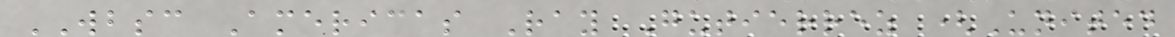WBSC Americas Ray Gutierrez (United
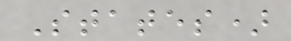States)
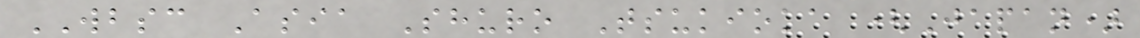WBSC Asia Shuro Tsukioka (Japan)
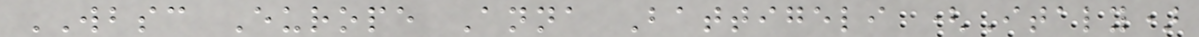WBSC Europe Anna Battigeli (Italy)
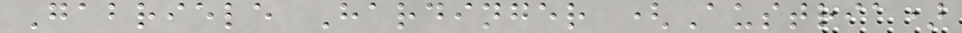Gabriele Hardinger (Austria)
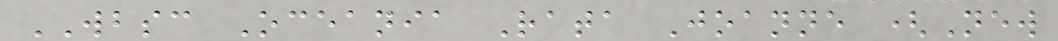WBSC Oceania Rata Joanne (New
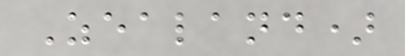Zealand)
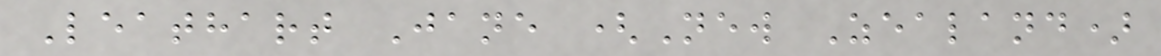Leathart Jane (New Zealand)
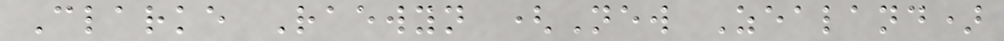Clarke Raewyn (New Zealand)
